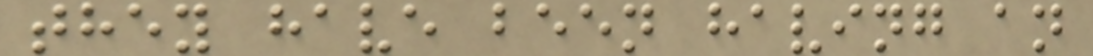they have been having an
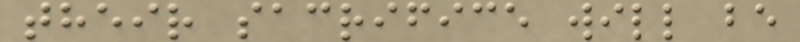their sacrifice will be
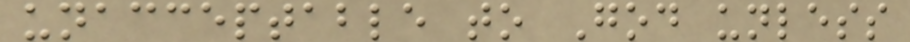unacceptable to God unless
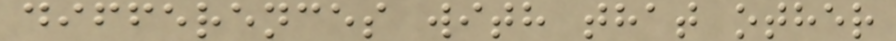differences with that other
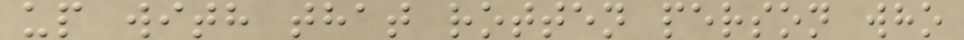up with that rotten person who
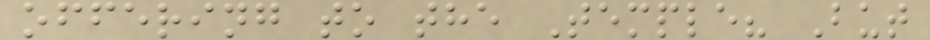offering to the Temple? But
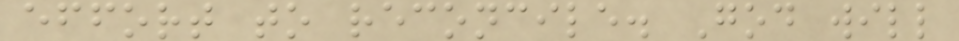effort to reconcile. God will
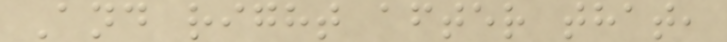And right after that,
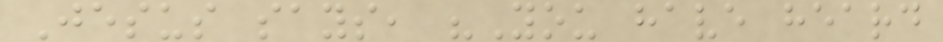Jesus says, "You have heard
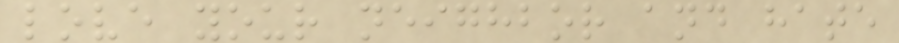love your neighbor and hate
